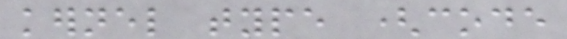kernel type (code
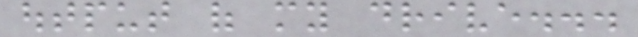output of my drive...
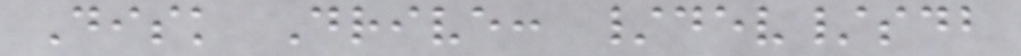Disk Drive: /dev/sdb
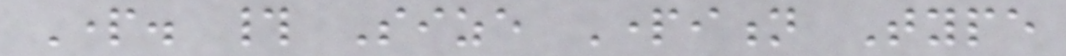Part. # Size Partition Type
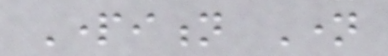Partition Name
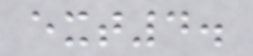ext4.
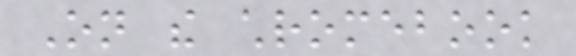On the chromebook
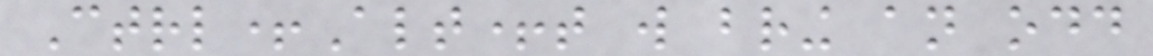Ctrl+Alt+t will bring an odd
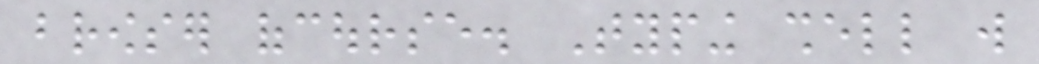browser ofcourse. Typing shell will
